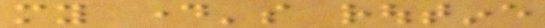my day's routine
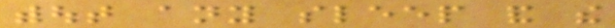without any sleep and the
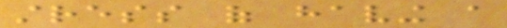stress of having a
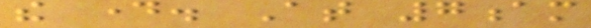the day. At 7am
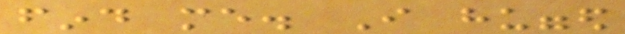find me. I hugged
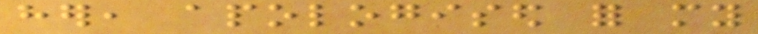her, apologised for my
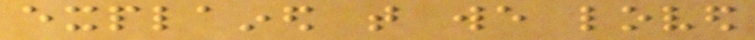explained that we loved
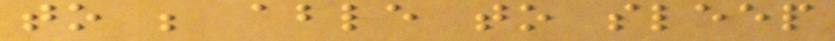to be able to sleep
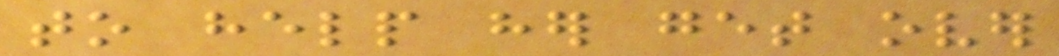to help her get over
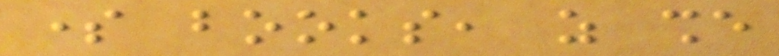some books, as she
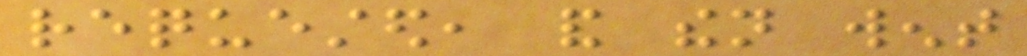requested, and then went
